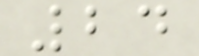24
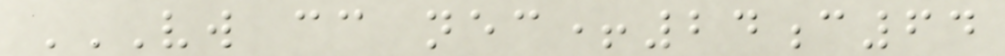VW CC NEC+24C64
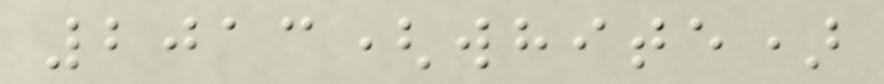2013(white)
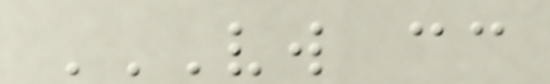VW CC
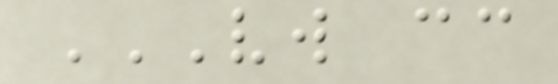VW CC
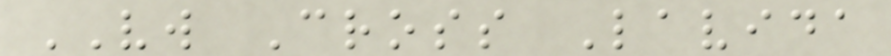VW Cross Lavida
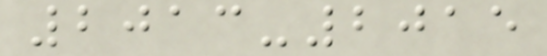2013-2015
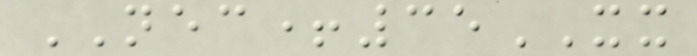NEC+35XX
